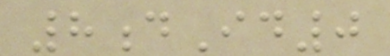8dId0
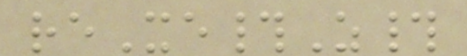reXe#Z#
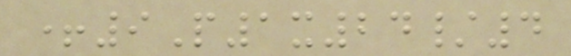+9P1x24/4
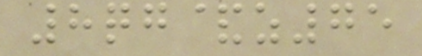8qg&z75
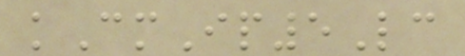kCmIp5Lc
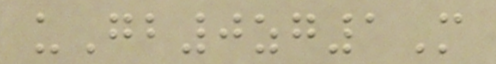uGb0zg1M
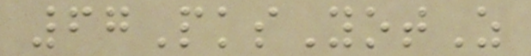67PksYotZ
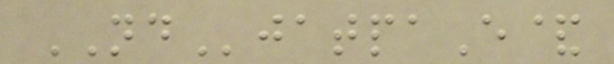NDjatpaE&
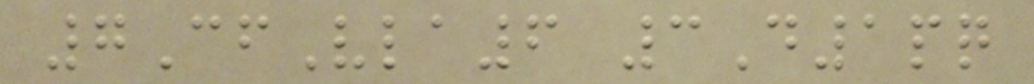7CfVla6 3D1pq
